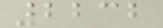2232
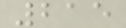215
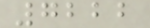7222
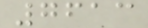7613
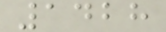1428
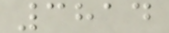3814
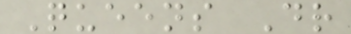Queens Dr
